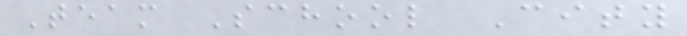Team School City
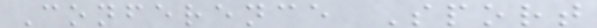Conference Sport
